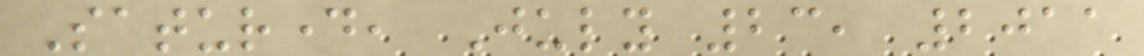Saturday, July 23, 2011
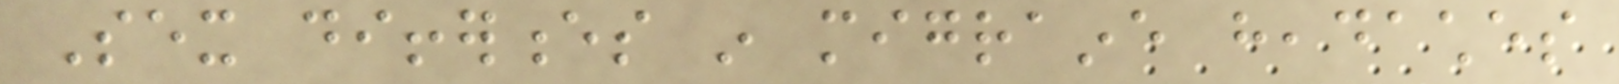Sex differences in migraine headaches
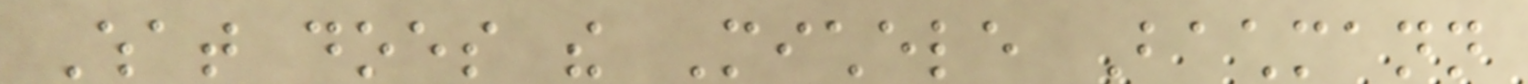What does the Michele Bachmann
